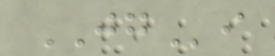JGi
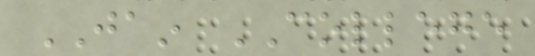JAIN COLLEGE
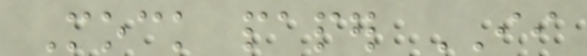Mock paper II
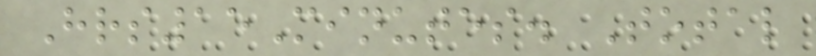Hrs15Minutes. Total
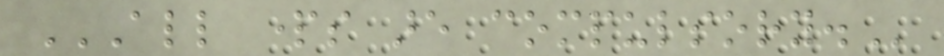ALL PARTS ARE COMPULSORY.
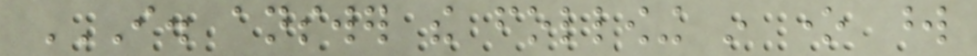I. ANSWER THE FOLLOWING IN ONE WORD
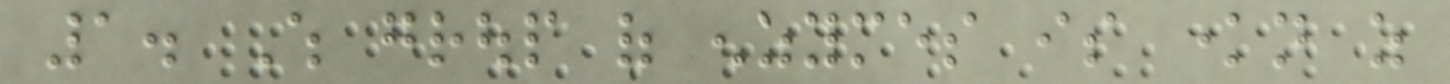1. Which group of enzymes is known as
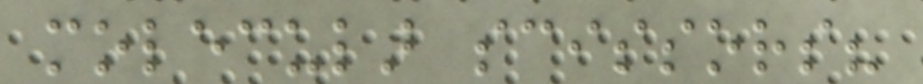molecular scissors?
